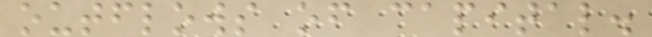outflows of capital.
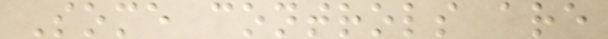Some controls are
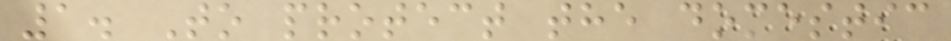1. To protect the domestic
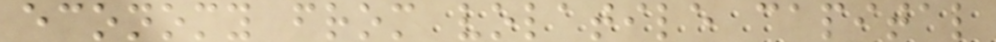economy from volatile capital
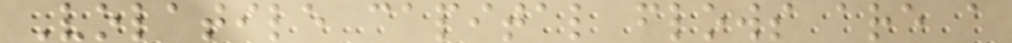Volatile capital flows are a
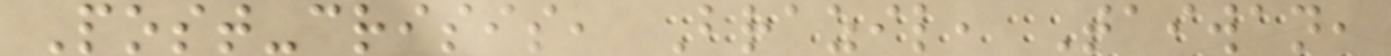Post-crisis, Brazil, Taiwan,
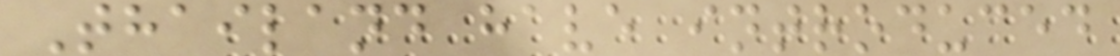Thailand have introduced
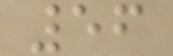56
